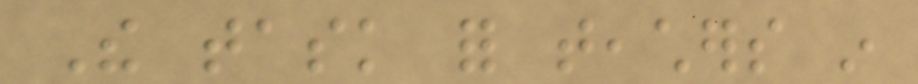The task for teachers in
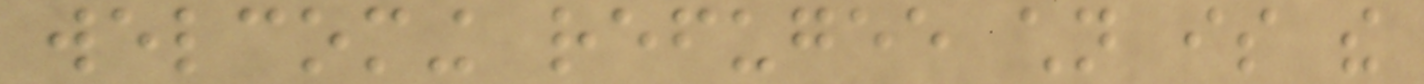welcoming refugee children is the
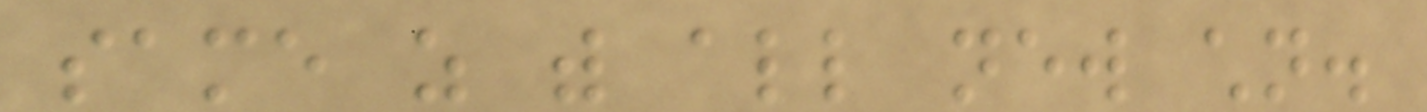same as with all new children.
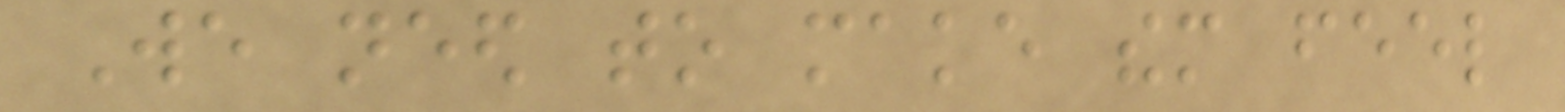We need to make them feel
